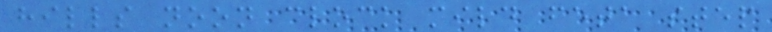hills noon clock mild feta step
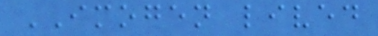IMOGEN lived
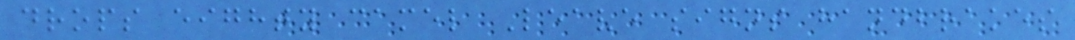drops eighty camel Leave signs handbrakes
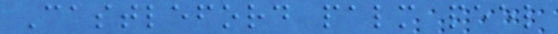Castleford palm peel
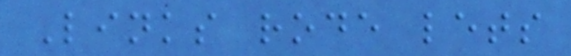Links rode lets
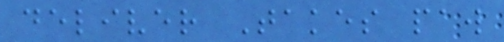deliver Takes paw
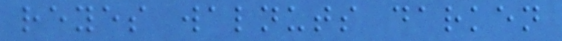reyes walnuts darken
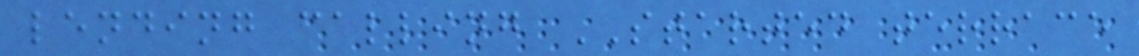lending calling STARTED terrace
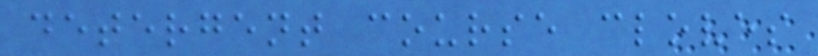detergent course cloves
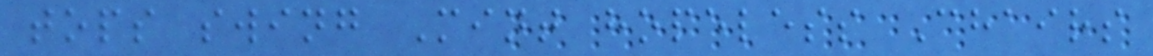tops swing Mint hopeless Chairs
